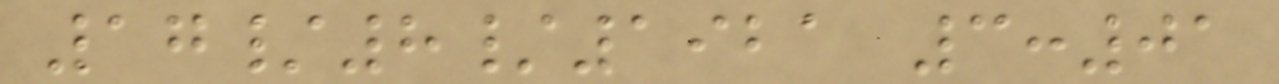17/8/1921 3:01
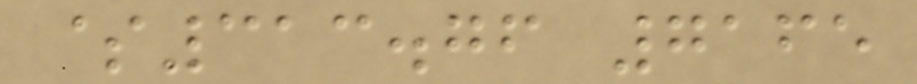$313.76 7165
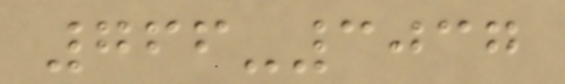766-3037
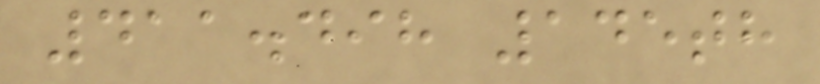411.498 145th
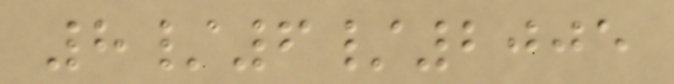8/6/2005
